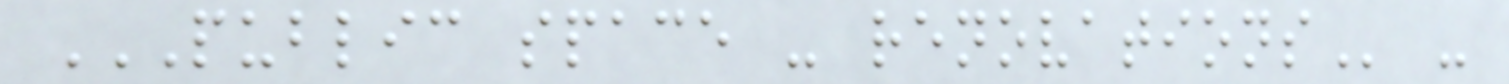PUBLIC SPACE - RENOVATIONS -
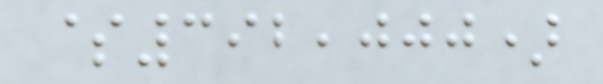$392,000)
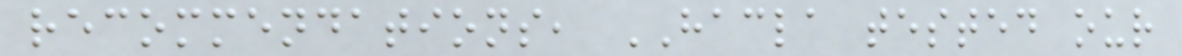recommendations, HACLA tested our
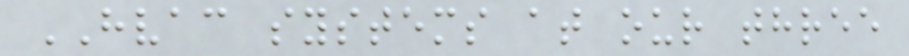HVAC systems at our three
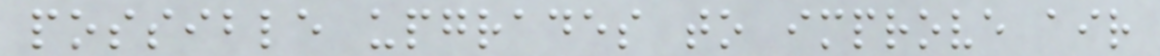possible upgrades to improve air
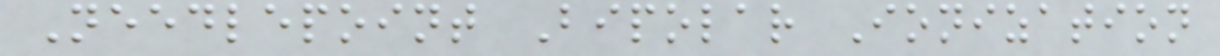Needlepoint Bipolar Ionization
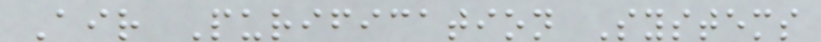Air Purification Systems
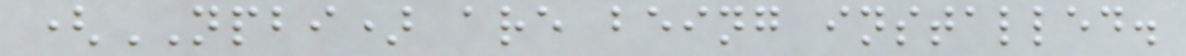(NPBI) are being installed.
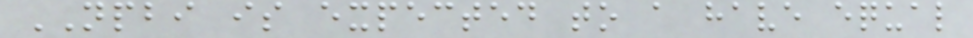NPBI is expected to a have equal
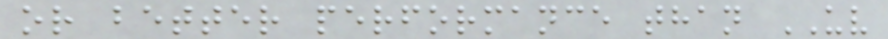or better performance than UV
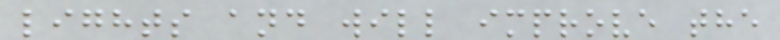lights and will improve the
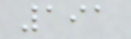191
